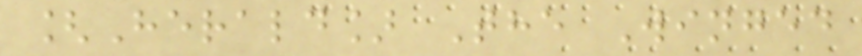[Herald] The Winged
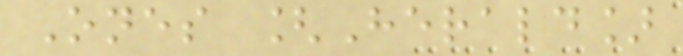Ones [Herald]
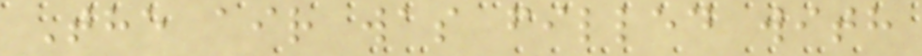The air was filled with
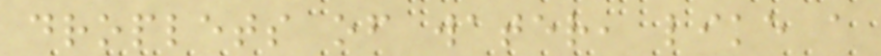droplets of water, like a
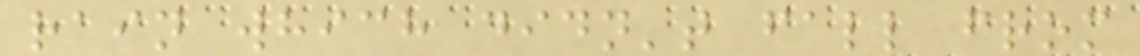rain which didn't fall from
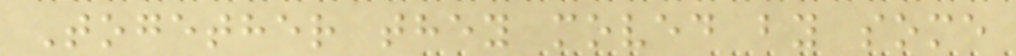Together they moved by some
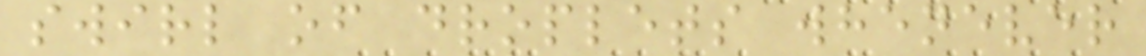swirl of droplets whenever
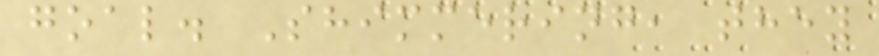goal. Shimmering, they
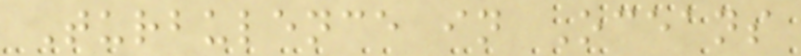Turbulence in Oceans
